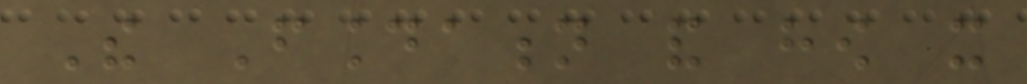The Foundation and how it
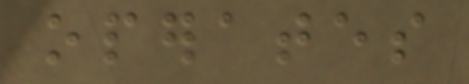operates
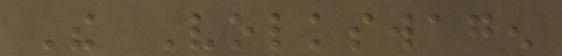The Volkswagen
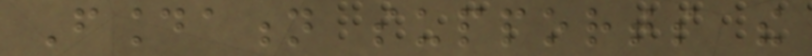Foundation supports the
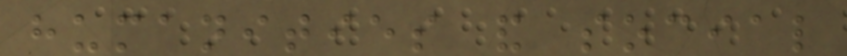humanities and social
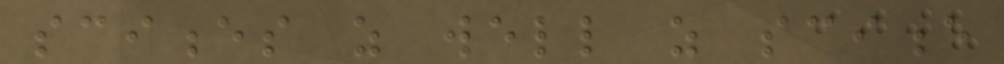sciences as well as science
